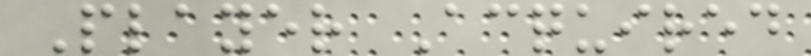Player Acquired
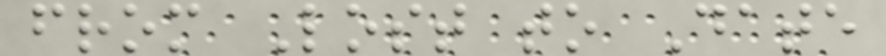from Lost to Date
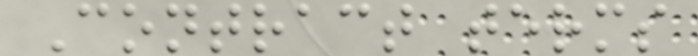Contract terms
